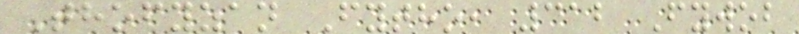Thofyzan Fytho, 312 Fywob
